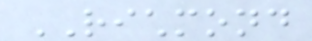RICHMOND
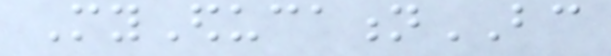MyEducationBC
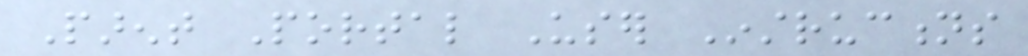Parent Portal User Instructions
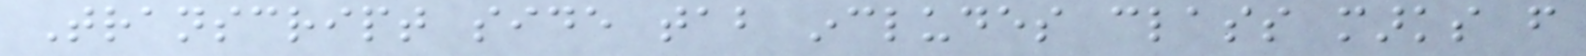Transcript side tab includes class marks from
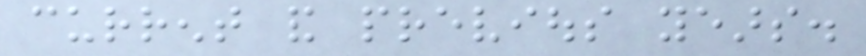current and previous years.
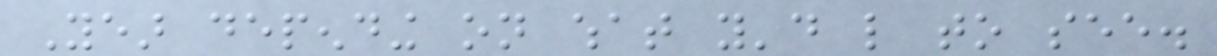Year depending on what you'd like to see.
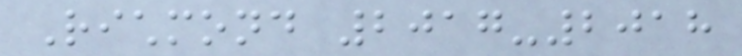Richmond 2017-2018
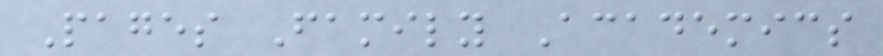Pages Family Academics
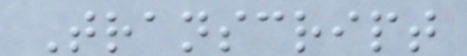Transcript
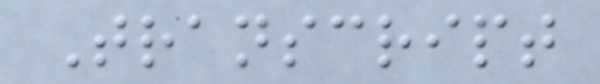Transcript
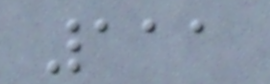111
